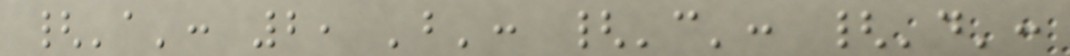{'a': 2, 'b': {'c': {'d':
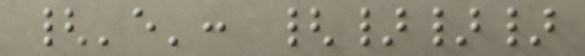{'e': {}}}
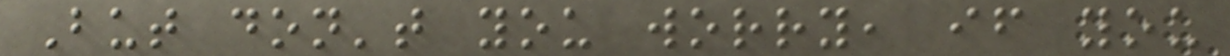But don't you worry, if you
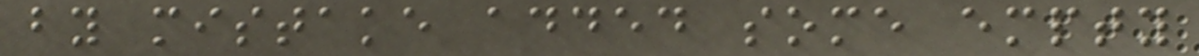by mistake added some empty
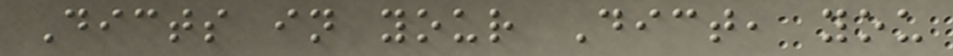Dicts in your Dict, you
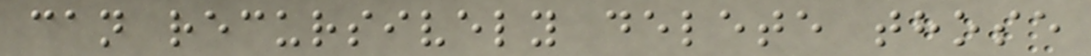can recursively delete those
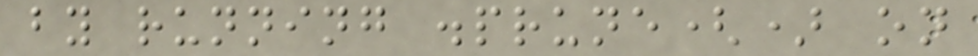by running .prune() on
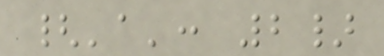{'a': 2}
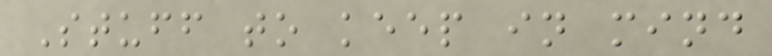Stuff to keep in mind
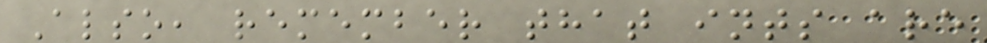Also, remember that ints are
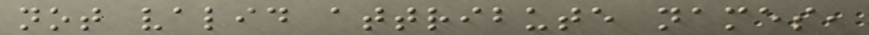not valid attribute names,
